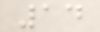14
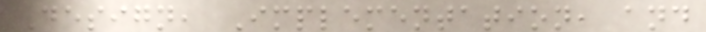Design, Implementation, and
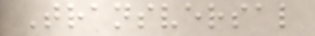Transversal
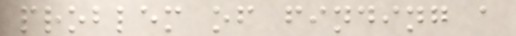problem of finding a
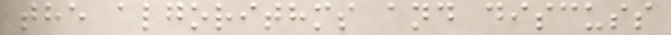the algorithms and discuss
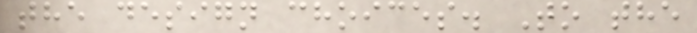the design choices. To the
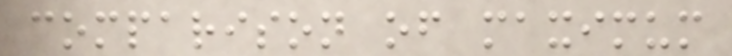comparison of maximum
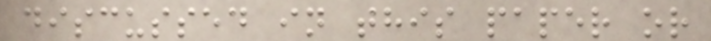discussed in this paper or
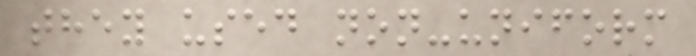they used non-uniform
